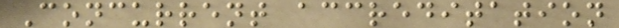Concurrent accreditation
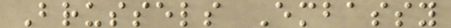Brussels Embassy
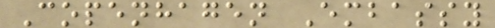Copenhagen Embassy
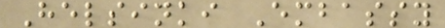Helsinki Embassy
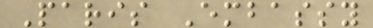Paris Embassy
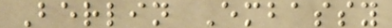Berlin Embassy
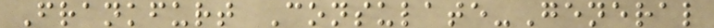Frankfurt Consulate-General
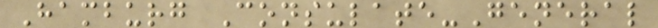Hamburg Consulate-General
